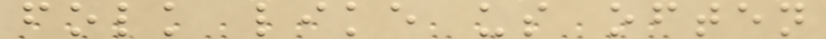folk like us often
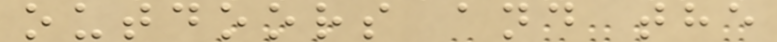outdoors and the
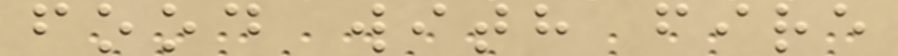food with fire
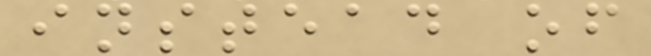instead of
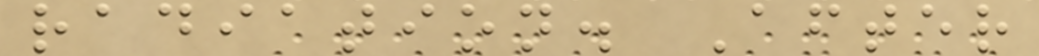radiation. After
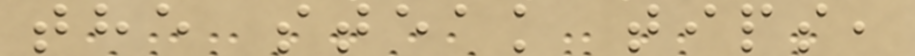the steak tips,
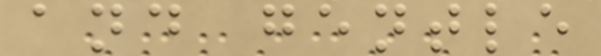and gentle
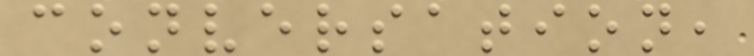conversation,
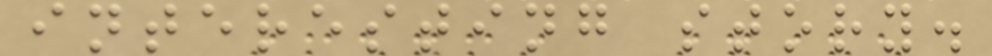interesting story.
